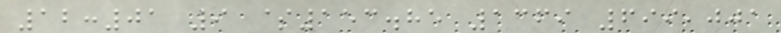12:01 9 $153.85 1369 699,001
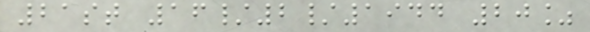21st 16/2/1944 20%
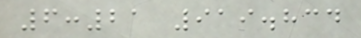6:21 919.834
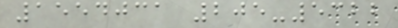1554031 205-5322
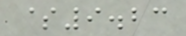$9.23
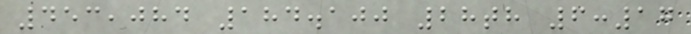453,084 184.100 28th 6:17
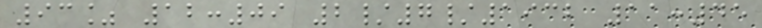93% 12:09 2/7/1932 11:45
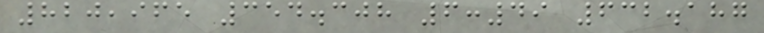820,965 354.308 6:49 632.187
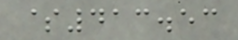$413.53
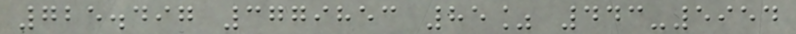725.497 3779853 85% 443-5954
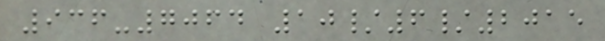936-7064 10/6/2015
